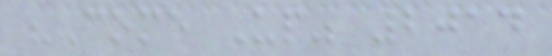"Come Up" 2014
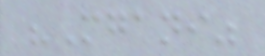"Mgani"
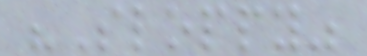"Sloppy"
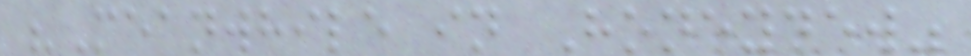"Meanwhile in Honeydew"
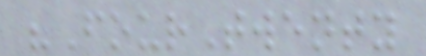"FourTwenty
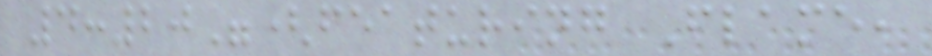4:20"(featuring Flame,
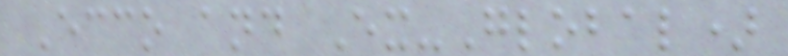Ecco and Ex-Global)
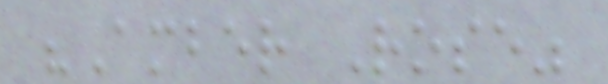"Amber Rose"
